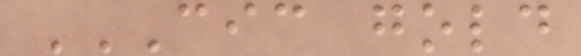CIC GOLD
